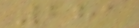281
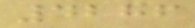4286
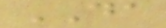DA
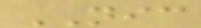NIC
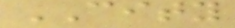CITY
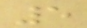5
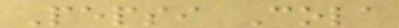Pepsi Cola
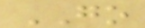GO
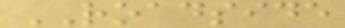ROADSIDE
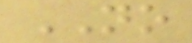NO
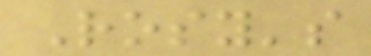Rosy's
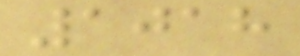1018
